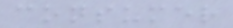consumer
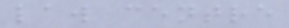law centre
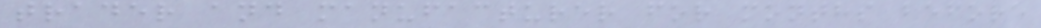trader and manufacturer for months before
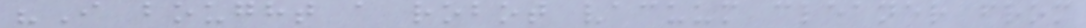"I bought a robot vacuum cleaner from
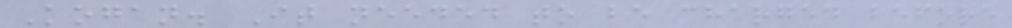Kogan. It needed to be charged before
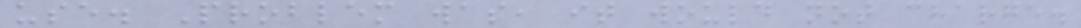use. Problem was, it would not charge.
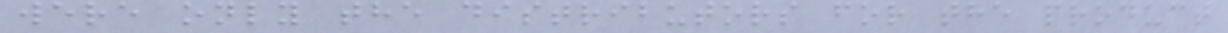were only the distributors for the product
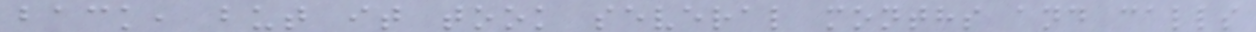back, but it took several months and calls
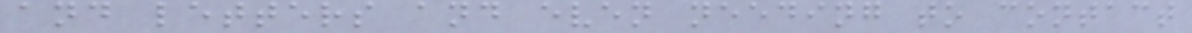and letters and even needing to contact
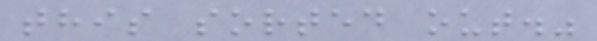this sorted out."
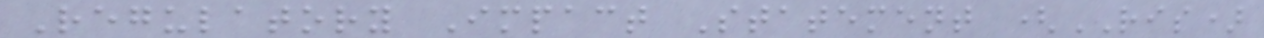Regulatory Impact Statement (RIS)
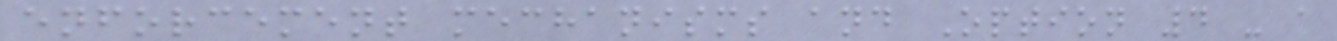enforcement mechanisms and Option 4 - a
